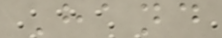Hand
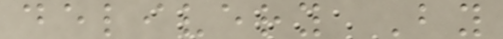delivery By
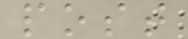post
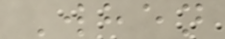When
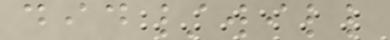did/will
